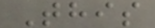This
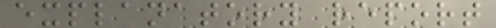explanatory report
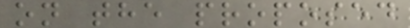on the proposed
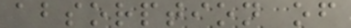absorption of
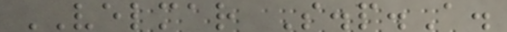VELMAR S.p.A.
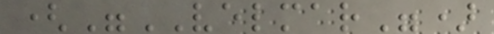("VELMAR")
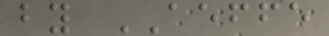by AEFFE
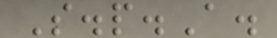S.p.A.
